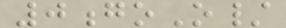0goO/
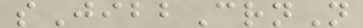sJibbCrnN
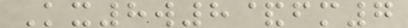Kx8w8&fm7
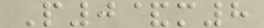P0&m8
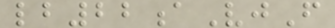lb22aVjF
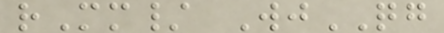rMm/ WjQG
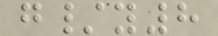g/y8
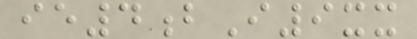ie4bI9xx
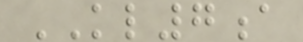KL7a
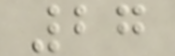27
